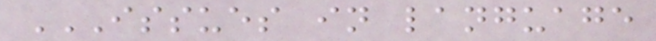ISSUES IN LANGUAGE
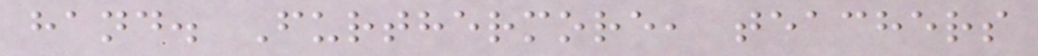hand. Furthermore, teachers
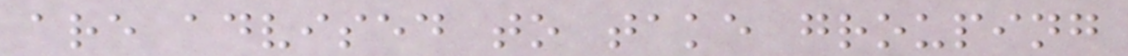are advised to take grouping
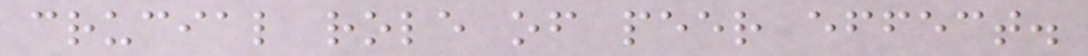crucial role of peer effect.
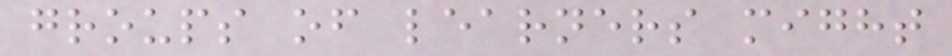groups of learners might
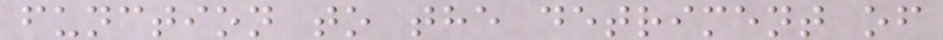function to the detriment of
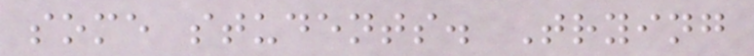some students. Trying
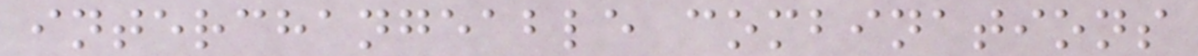interchangeable combinations
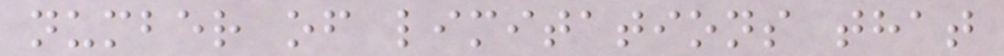number of limitations that
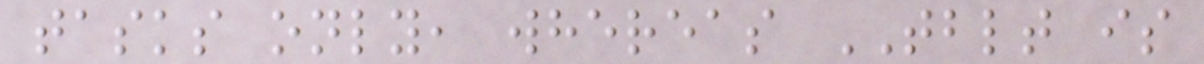tasks only, whereas TBLT is
